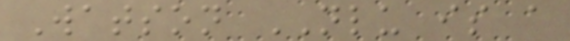Watson NLU is a
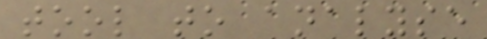tool to analyse
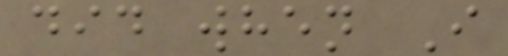did when I
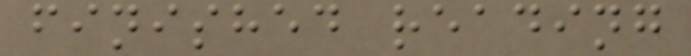finished reading
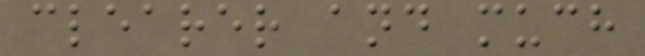clearer and much
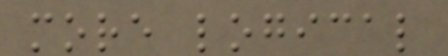more logical
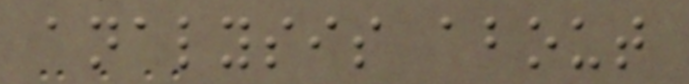analysis about
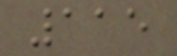115
